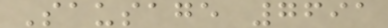Sausage 7691
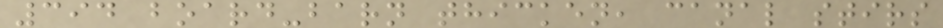394 board-barn thicken, canal stirs
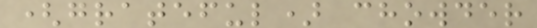(grateful) chowder
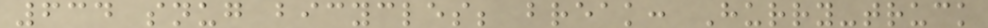634 snug bicycles; break: Hurry-truck
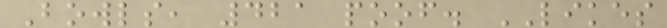Bowls, 421 poof. LIKES
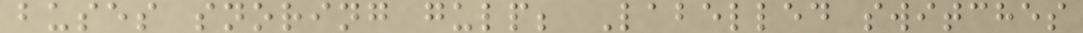buses snoring gulp; Labelled switches
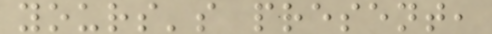yours's present,
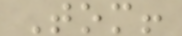Tom!
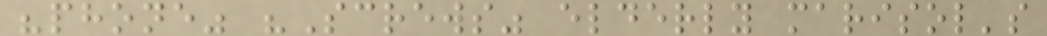"phone" "Screws" elderly marisol's
